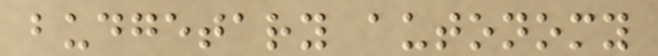budgetary autonomy
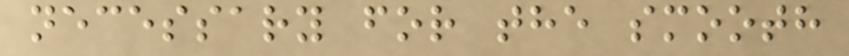necessary for the smooth
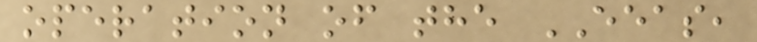operation of the EEAS,
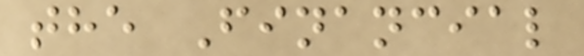the Financial
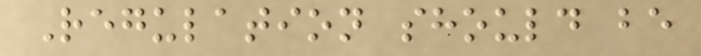Regulation should be
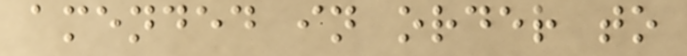amended in order to
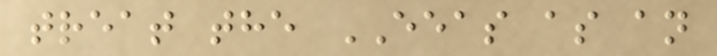treat the EEAS as an
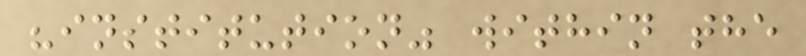"institution" within the
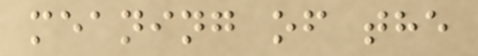meaning of the
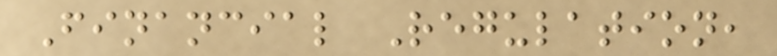Financial Regulation,
